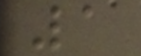1
